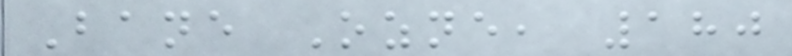Bane Ozne, 180
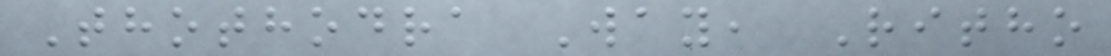Thothodra Way, Ritho
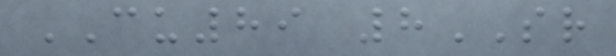CU89 8SR
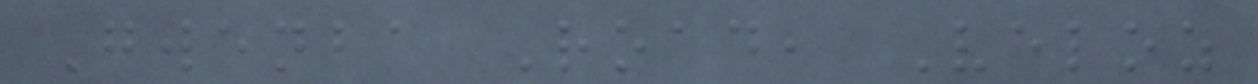Gwenba Road, Veloz
